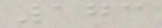173
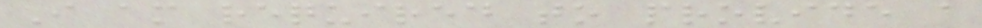I am required to provide a
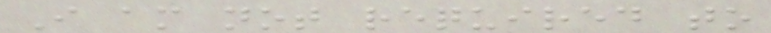I am not required to
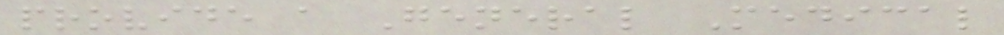provide a General Medical
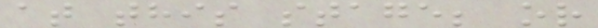at this stage; or
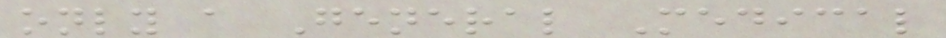only a General Medical
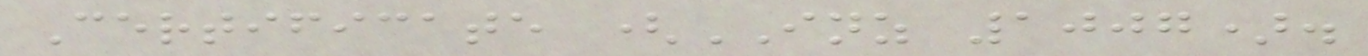Certificate (INZ 1007).
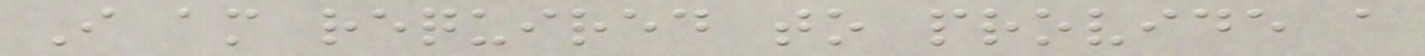I am required to provide a
